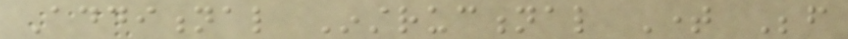Additional Instructional Time Before
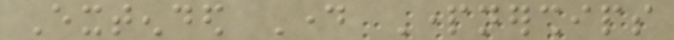Extended Day Partnerships
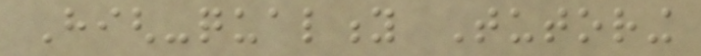High-quality Tutoring
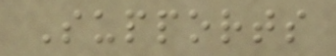Supports
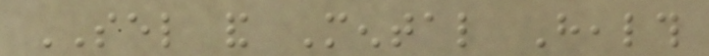SEL and Mental Health
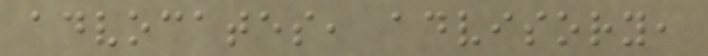advocates, advisory,
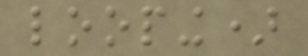looping)
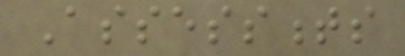Assessments
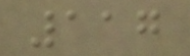117
